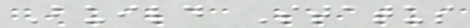Build Status
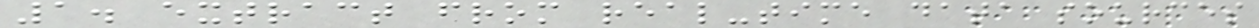1. extract from real-time data sources
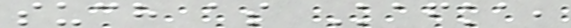such as Kafka,
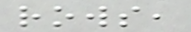rows,
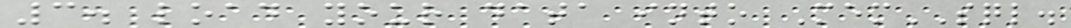3. load your data into MemSQL.
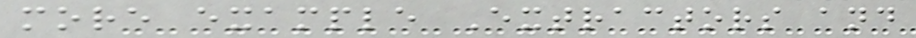more example Extractors and
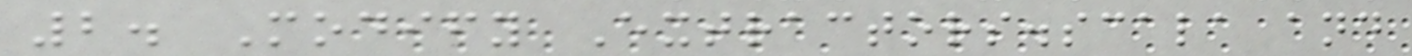2. Modify Extractors.scala and
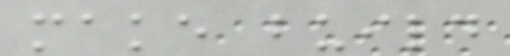make build
